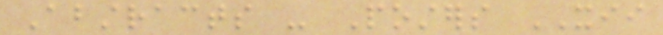Abstracts - Posters XII
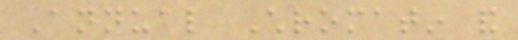Annual Chromatin and
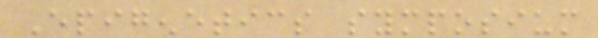Epigenetics symposium
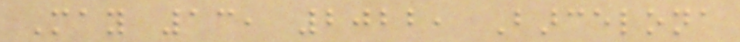May 13, 2022, Barcelona
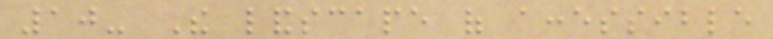10- The landscape of accessible
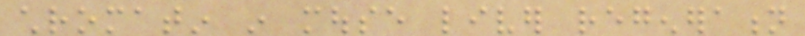chromatin in mouse liver regeneration
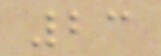23
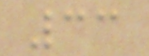33
